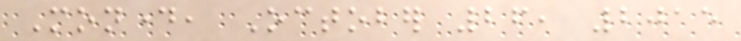Monday, October 26, 2015
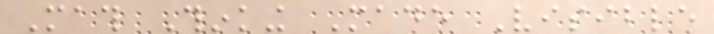Math Thinking Made Visible
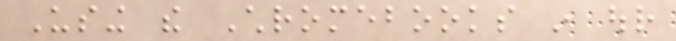Using the Chromebooks in our
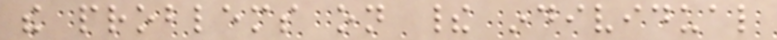the problems on their individual
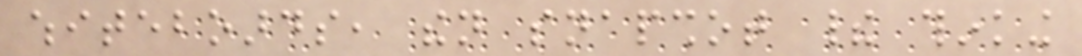whiteboards, then snapshot their thinking
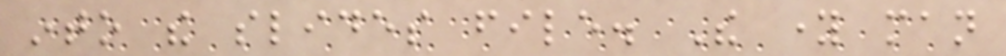into the slides file. The young man
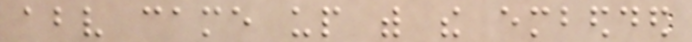above came up with the embedded
